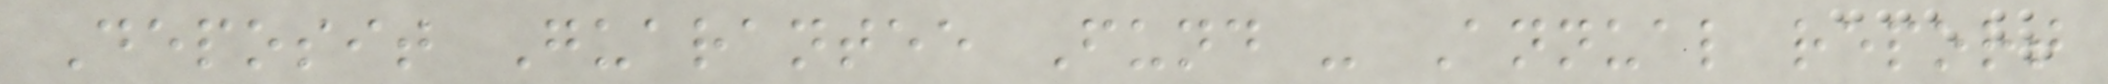Deposit Guarantee Fund - Annual report
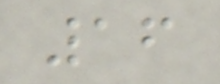16
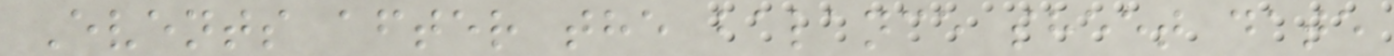Events after the balance sheet date
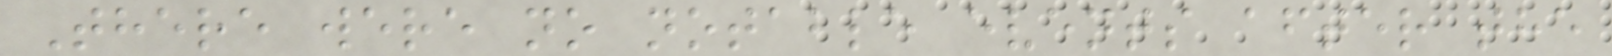There were no notable events after the
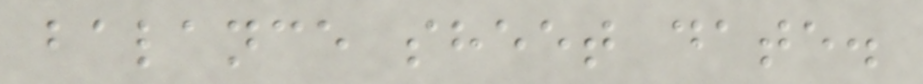balance sheet date.
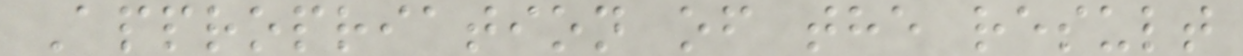Appropriation of the result
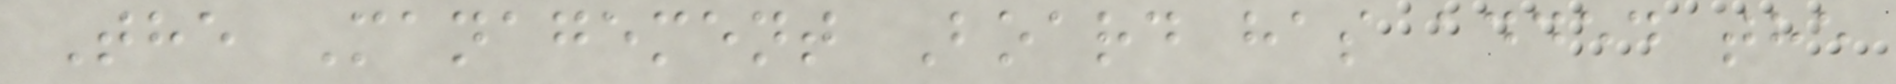The Management Board has added the
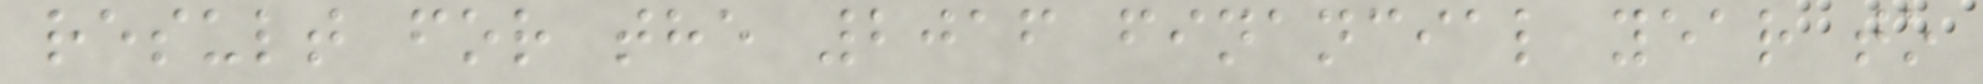result for the 2016 financial year to
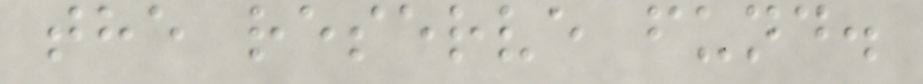the reserve fund.
